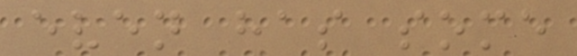even has some
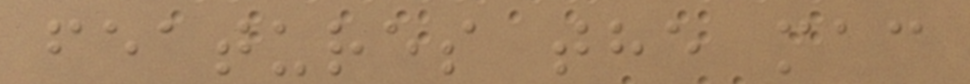features the mac
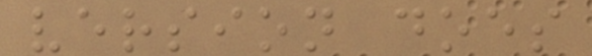version does
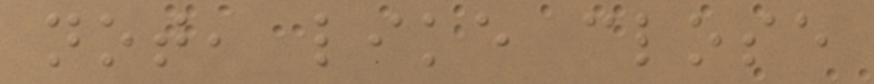not, like close
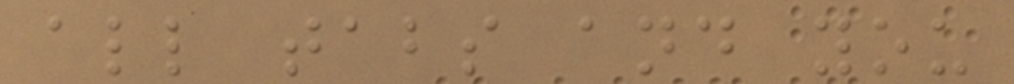all tabs and you
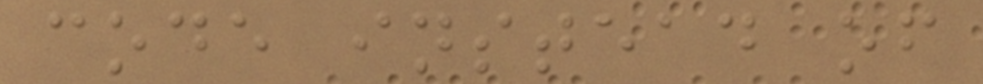code instead of
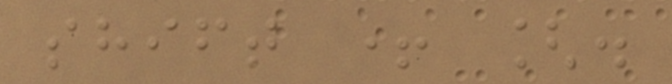shift + [.
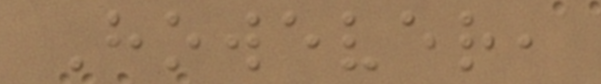However,
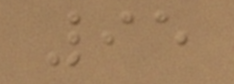95
